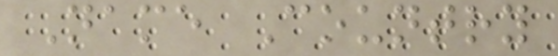Name Country
